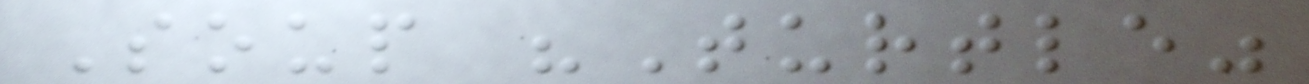Soup "Turtle"
